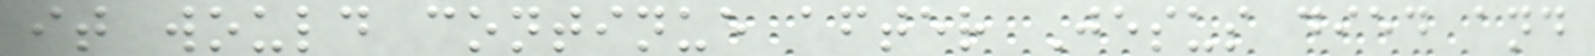it would continue after Jesus died and
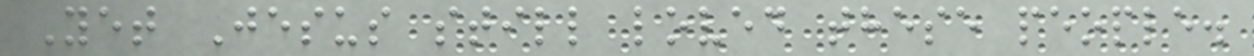Yet Jesus still loved these people.
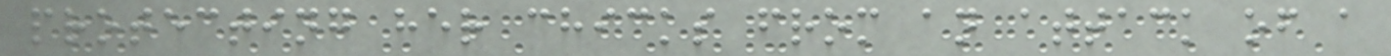protecting her chicks from an attack of a
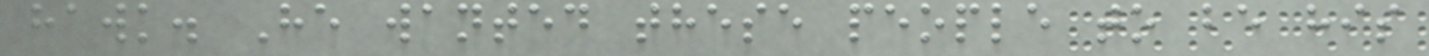hawk. He wanted these people to be his
